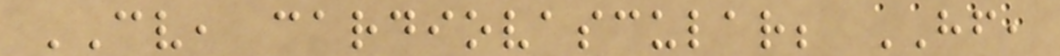CV, cardiovascular; HF,
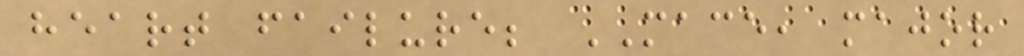heart failure; MACE, major
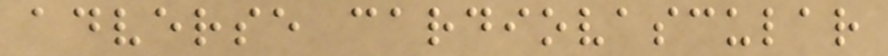adverse cardiovascular
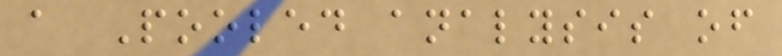a Pooled analysis of
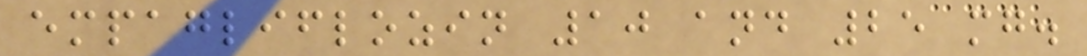empagliflozin 10 and 25 mg.
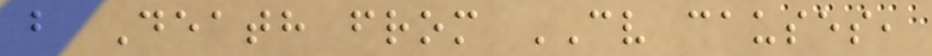b Death from CV causes,
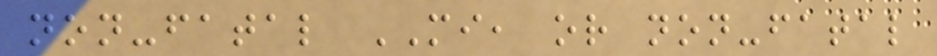non-fatal MI, or non-fatal
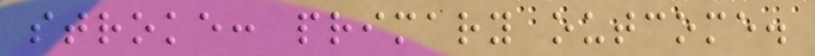stroke: primary outcome.
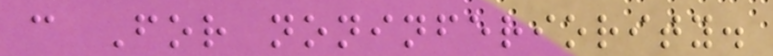c For noninferiority.
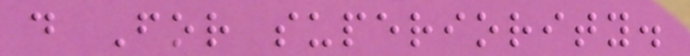d For superiority.
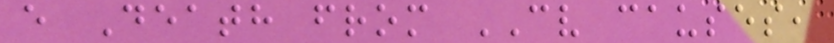e Death from CV causes,
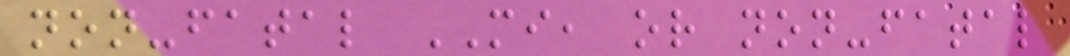non-fatal MI, or non-fatal
